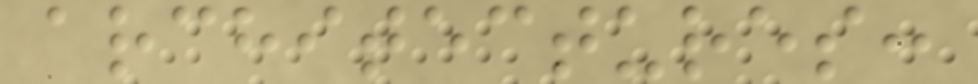architectures:
